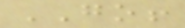GO!
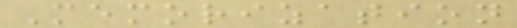Memorization
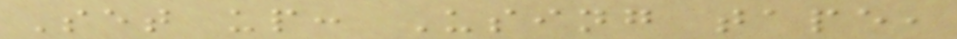Set up: Using tape,
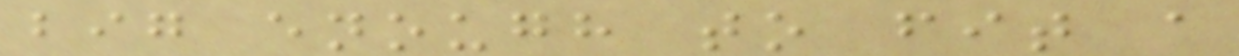big enough to fit a
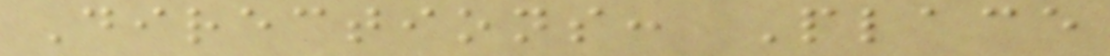Directions: Place
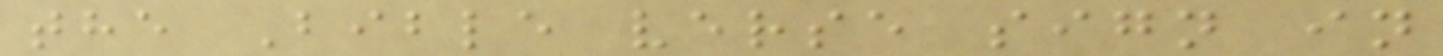the Bible verse sign in
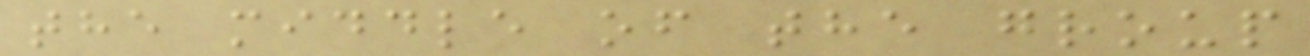the middle of the group
